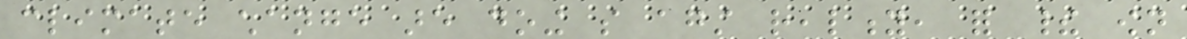climate change are doing so against reality, for their own
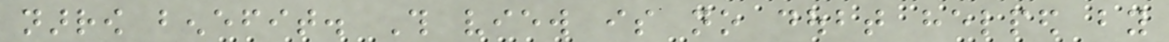narrow benefit. This view is no doubt helped by
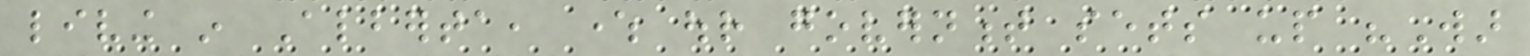living in Alberta, where our government sets up "War
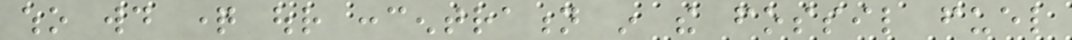who would question our concentration in the fossil fuel
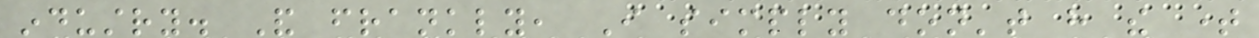industry. And frankly, I simply don't have the time
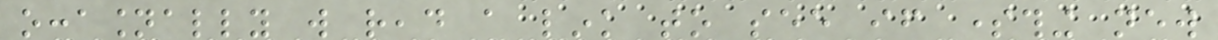occasionally will read a link to see if something new
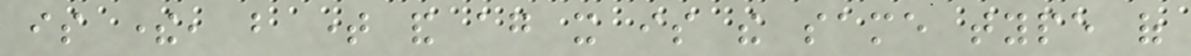is there, but time and again it is the same type of
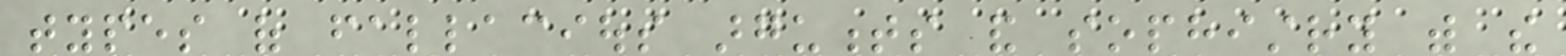types of fallacious arguments and sophistry with the
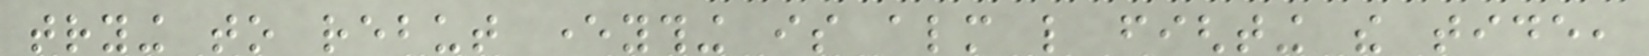trying to rebut everything is almost like fighting the tide,
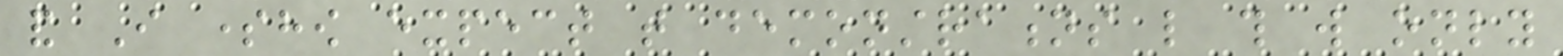and I somehow expect that demonstrations like this will only
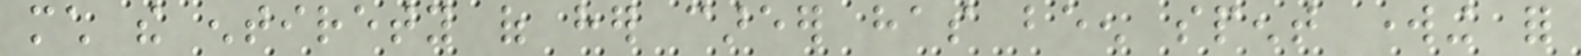much the entirety of her career has been spent working for
